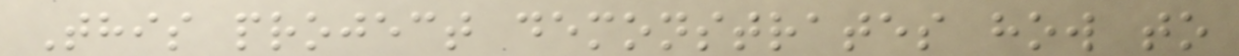This project demonstrates how to
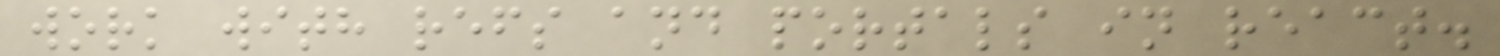work with refs and portals in react.
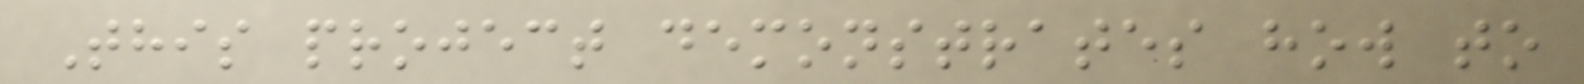This project demonstrates how to
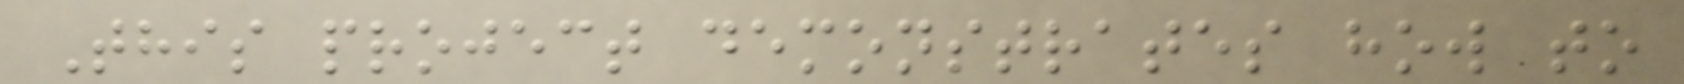This project demonstrates how to
